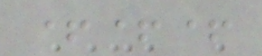+++
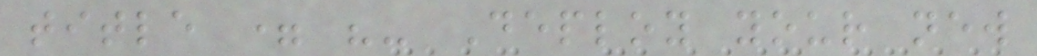title = "- Deploy your new
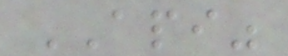API"
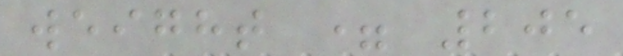weight = 205
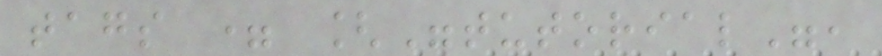tags = ["tutorial",
